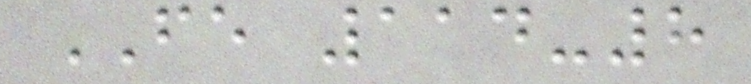FE 114-8
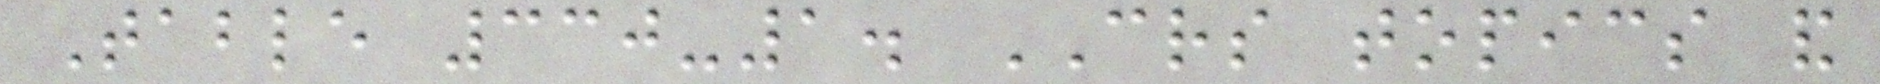Table 330-1. CRS topics and
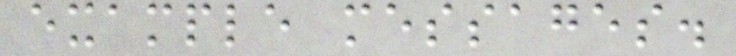example messages.
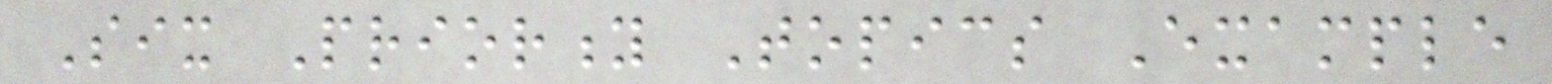Six Priority Topics Example
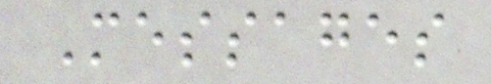Messages
